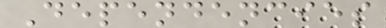Dependencies
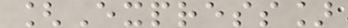[Express]
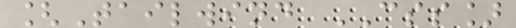[Tailwind CSS]
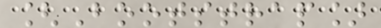[Bootstrap]
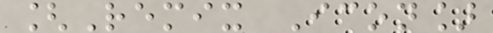[Remix Icon]
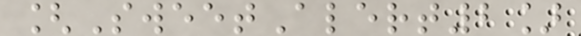[SweetAlert2]
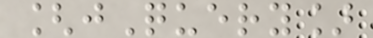[jQuery]
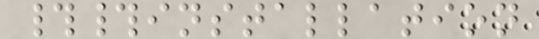##installation
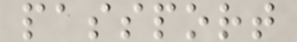passport
